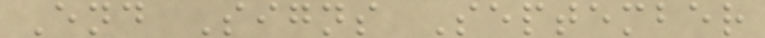End Signs September
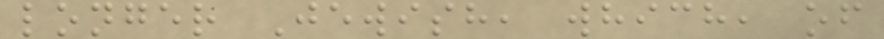longer Jewish, which, of
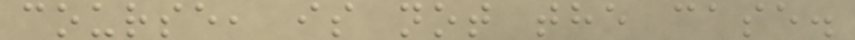course, is not the case.
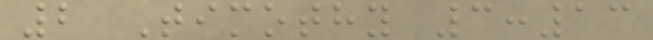2 Timothy 3:13
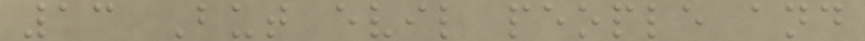13 But evil people and
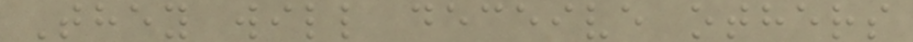They will deceive others
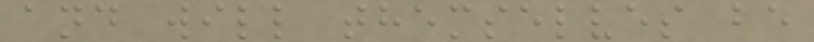and will themselves be
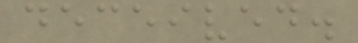deceived.
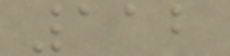112
